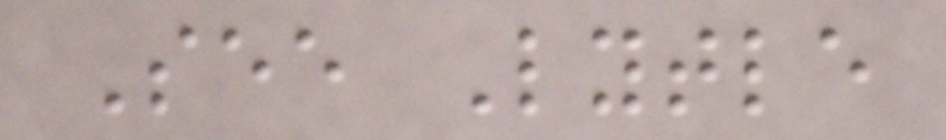See Lytle
